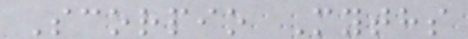Scorpio Myths
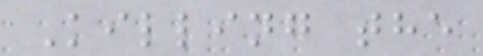Killing the
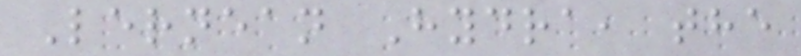Lernean Hydra, the
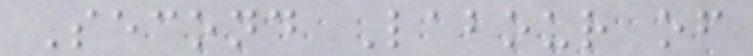Second Labour of
